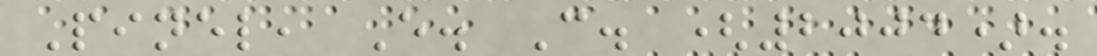Pinel, E. C. (2004).
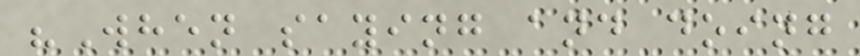"When saying and doing
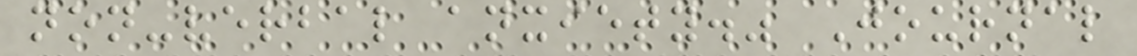non-verbal anxiety." Journal
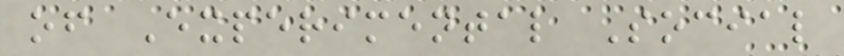of Experimental Social
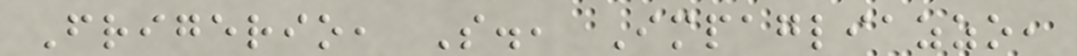Frigerio, S., Impagliazzo,
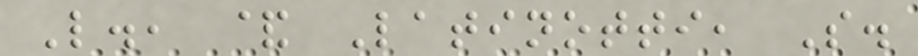L., & Latinotti, S.
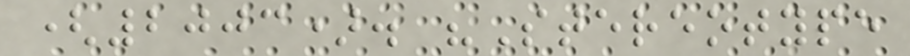(2003). "Stereotype
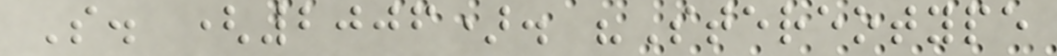S. (2006). "Stereotype
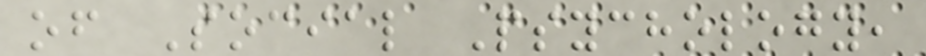of Social Psychology,
